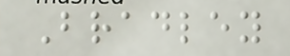Bradley
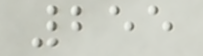255
